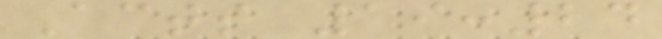Acts 19:24
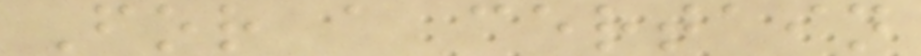For a certain
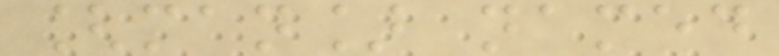[man] named
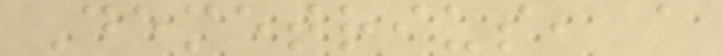Demetrius, a
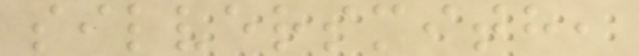silversmith,
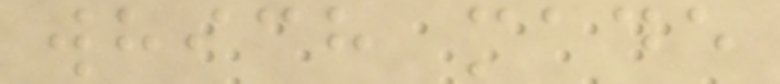which made
